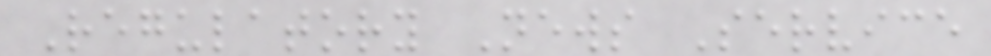Regulatory News Service
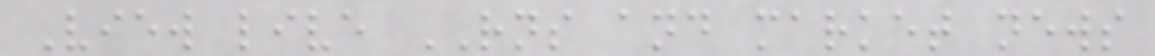View live RNS and market news
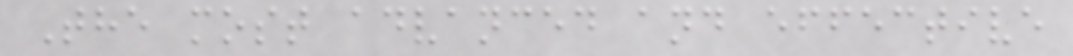The most advanced and effective
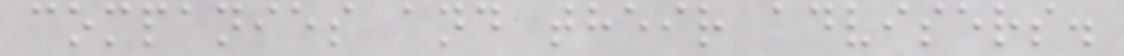companies and their advisers.
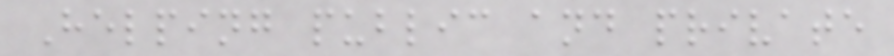Helping public and private
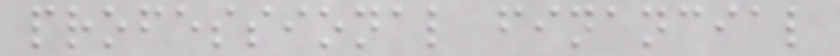professional financial
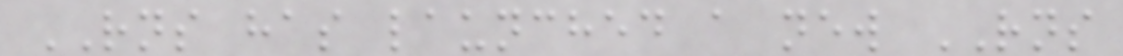RNS has launched a new RNS
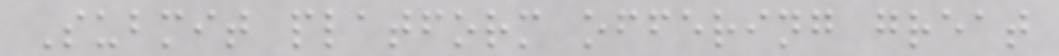Submit platform offering great
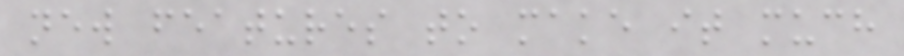new features to make it much
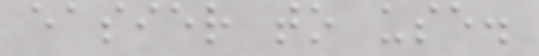easier to use.
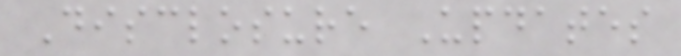Disclosure Updates
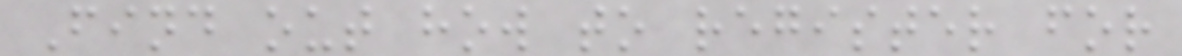Find out how to register for
